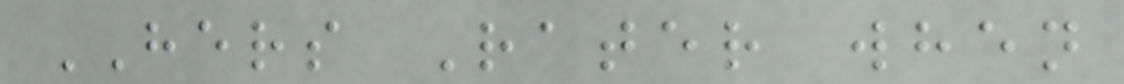HERS Rater when
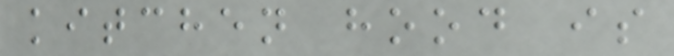kitchen hood is
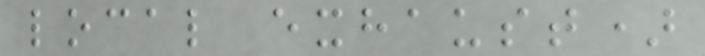local exhaust)
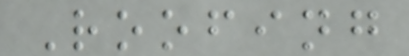Roofing
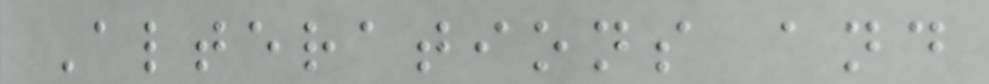Alterations and
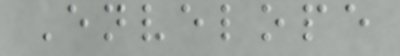Envelope
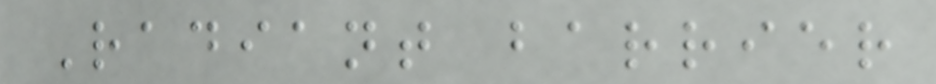Radiant barrier
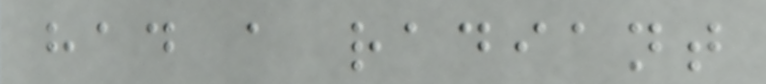had a radiant
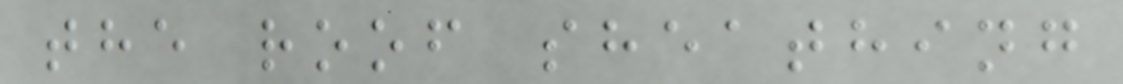the roof sheathing
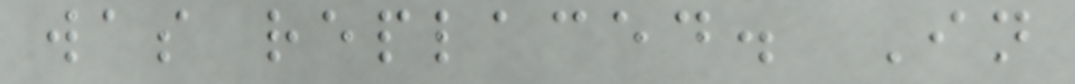was replaced. In
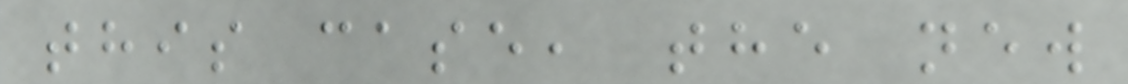this case, the new
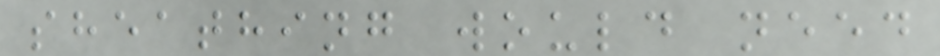sheathing would need
